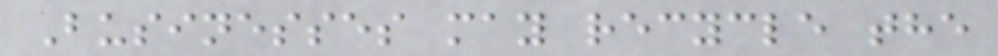Businesses may recycle the
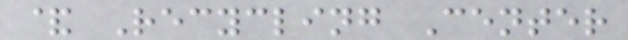& Recycling Center
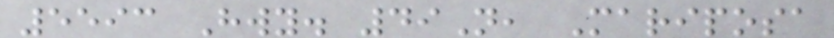5593 Hwy. 49N, Mariposa
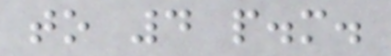to 4 p.m.
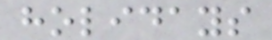holidays
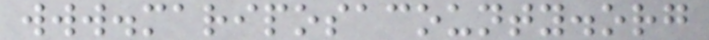www.mariposacounty.org
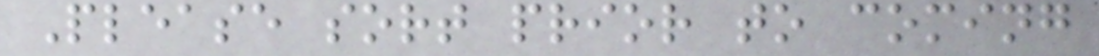Please sort prior to coming
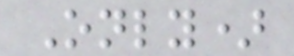Only)
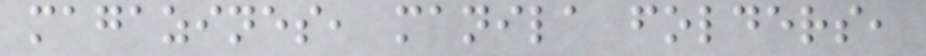magazines, manila folders,
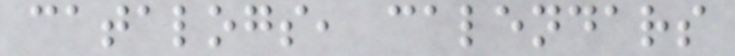catalogs, calendars
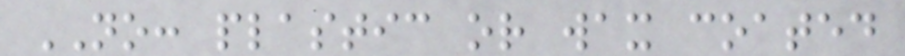NO: plastic or wax coated
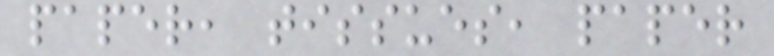paper, tissues, paper
